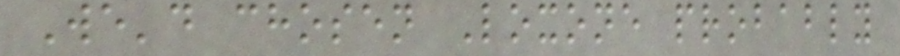We'd chosen Loxone probably
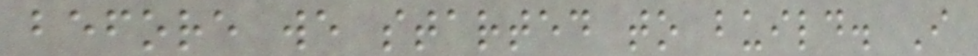before we started to build. I
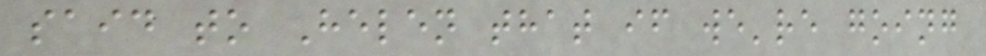said to Helen that if we're going
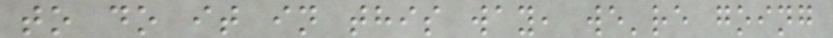to do it in this way, we're going
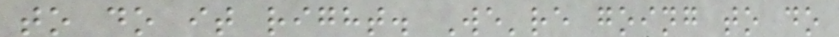to do it right. We're going to do
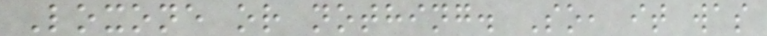Loxone or nothing. So, it was
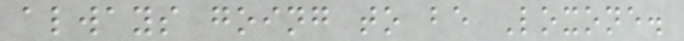always going to be Loxone.
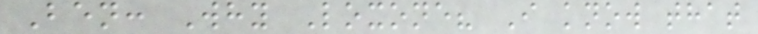Ben: Why Loxone? I know that
